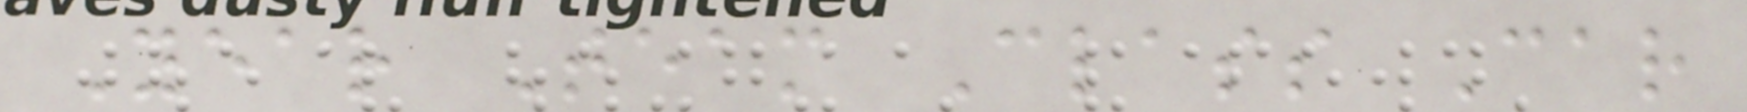Year Team Class Car
